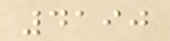4190
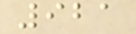921
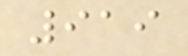919
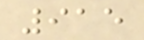915
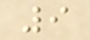9
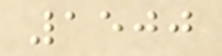1500
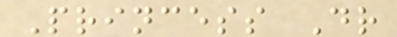Princess Dr
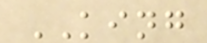KING
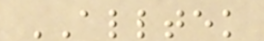ALLTEK
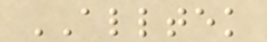ALLTEK
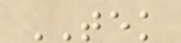TEK
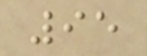95
